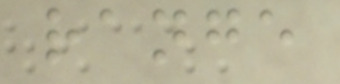range
